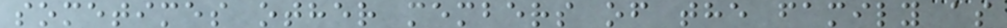sometimes other members of the family as
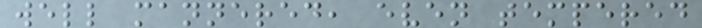well mannered, even tempered
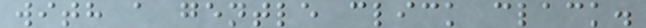with a gentle click clack.
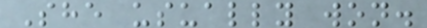She usually won.
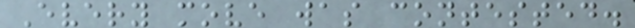Every move was contested.
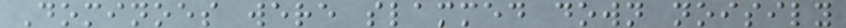Dominoes were slammed down noisily
